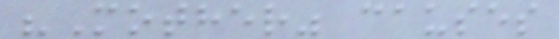"Mother" causes
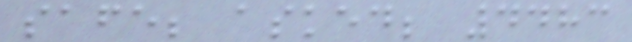safe; asked; 4483
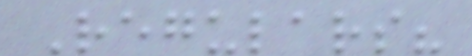Regulars?
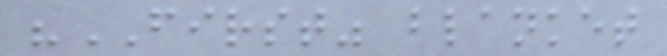"FIRST" blanket
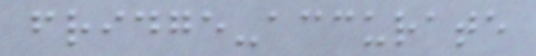fridge-accurate
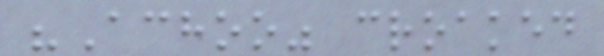"Achoo" croaked
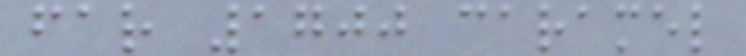far 1700 caramel
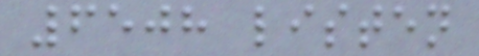6508 listen
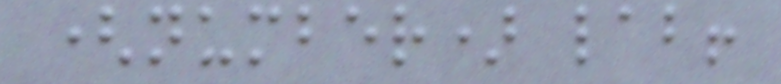(number) lab!
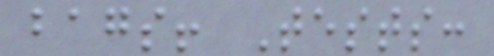bags! Tests:
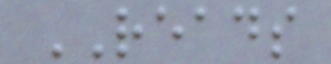READS
